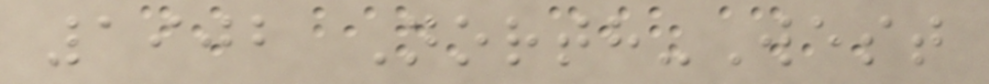1902 North-West
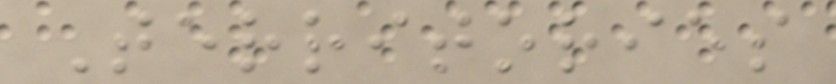Territories
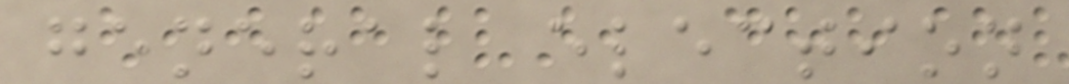general election
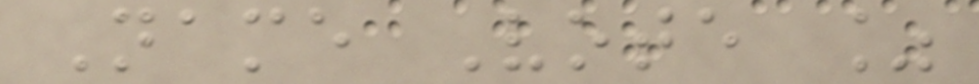Name Vote %
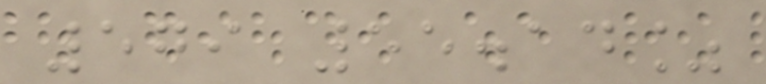579 55.14%
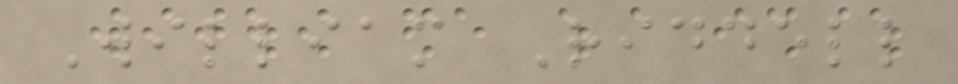William Riddell
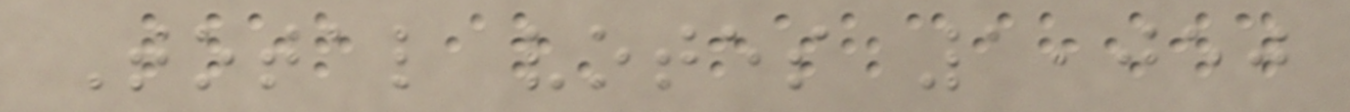Total votes 1,050
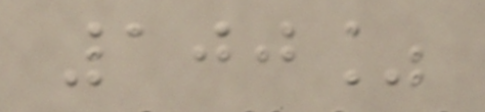100%
